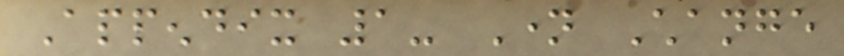Appendix 1- Name Change
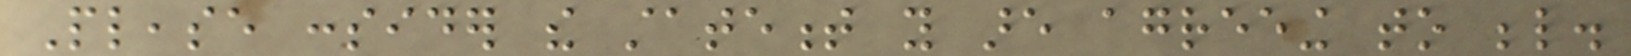Please consider the statement you are agreeing to below.
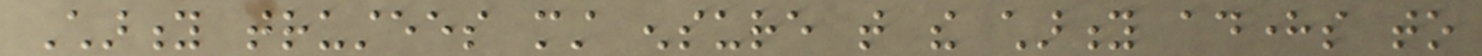Charity trustees must ensure that the charity adheres to
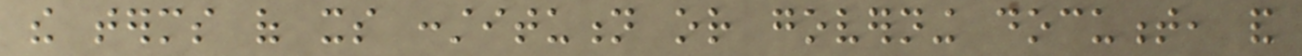the terms of its constitution or governing document, and
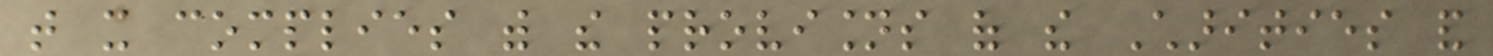that it complies with the provisions of the Charities and
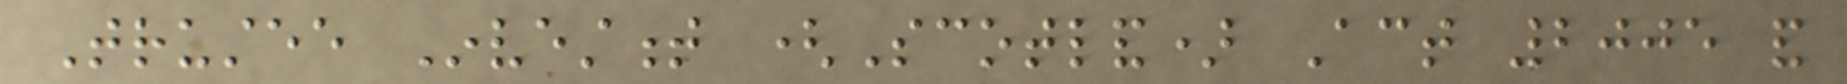Trustee Investment (Scotland) Act 2005 and
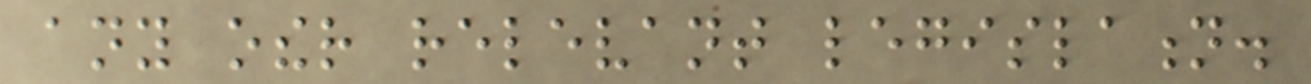any other relevant legislation.
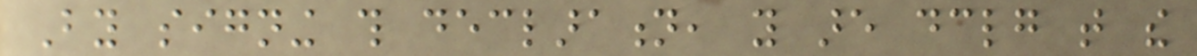By signing this declaration, you are declaring that the
